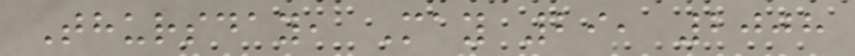Thursday, May 29, 2008
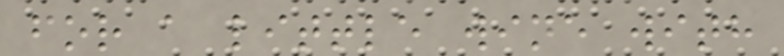for a little wine with
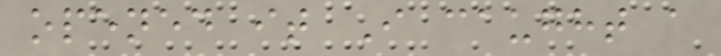opened it I caught a
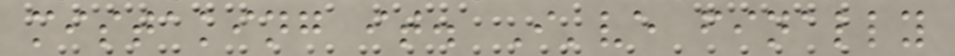mistaking it. I've finally
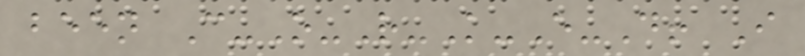been C-O-R-K-E-D! I
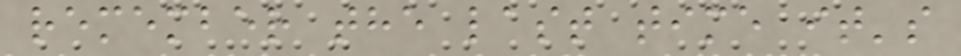remember the last time it's
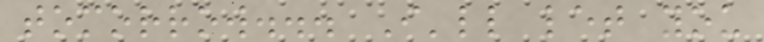tomorrow... I'll let you
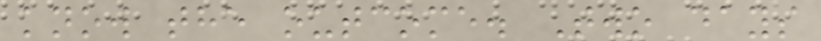know the outcome. Two days
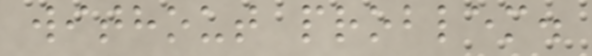without problem.
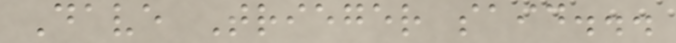Dave Trieger said...
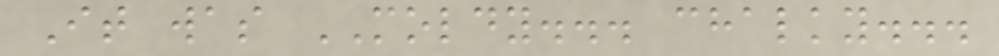It was MOLDY... chalky...
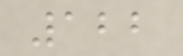122
